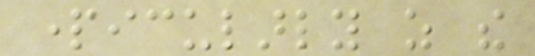particularly as the
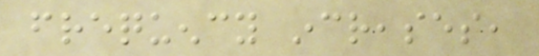frequency increases,
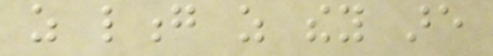as long as they are
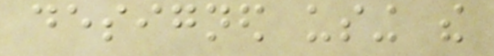designed using the
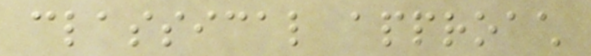classical approach
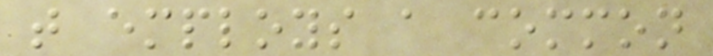that employs a common
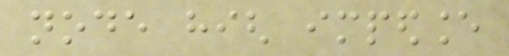node high impedance
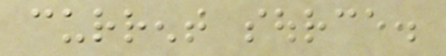current source.
